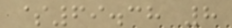$69.38 8
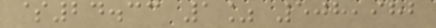$24.33 1% 508,982
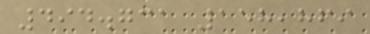494.731 158,869
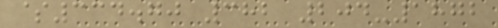$334.70 382 204-1872
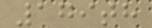179th
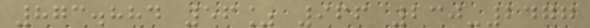873.884 56% 966 230-2477
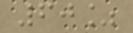60%
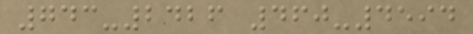743-2426 460-4594
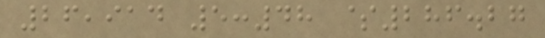26,914 5:48 $286.27
